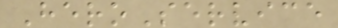HeroService
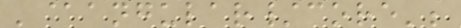'@angular/core';
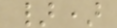})
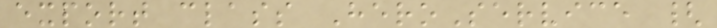export class HeroService {
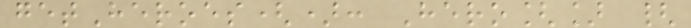getHeroes(): Hero[] {
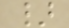}
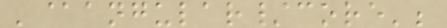'@angular/core';
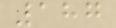187
